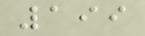199
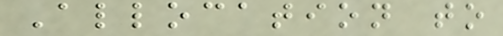Allocation to
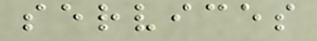services
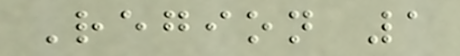Region 1
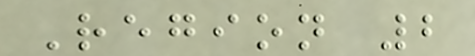Region 2
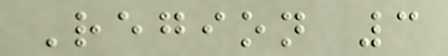Region 3
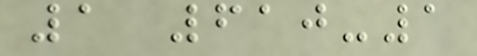1 610-1
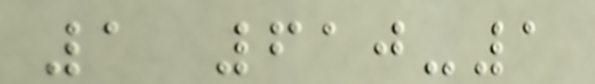1 610-1
